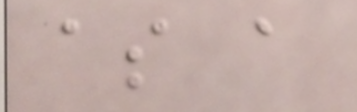as a
